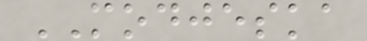MODJESKA
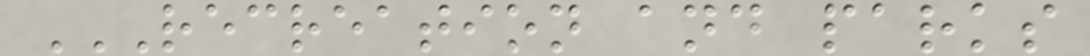RECREATION AND PARKS
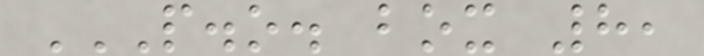P.O. BOX 8,
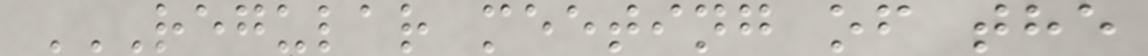REGULAR MEETING OF THE
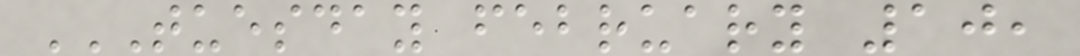TUESDAY FEBRUARY 10,
